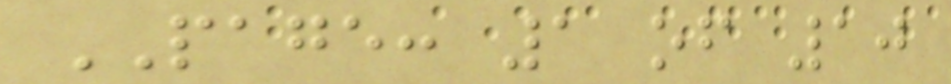PAGE: 1 of 10
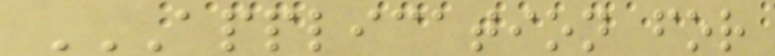APPLICATION FOR
